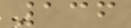136
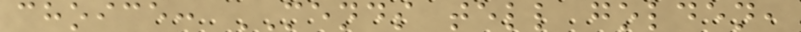choice: MENDS tell golden,
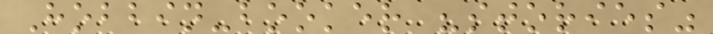Hobbin-booker "stories"
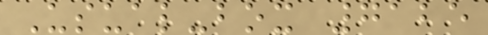Usual-box 7125
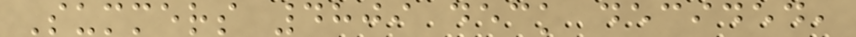Summers 4809 deck decided,
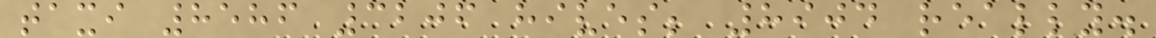taxi 8586 3206 hives; 8904 really.
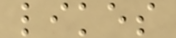likes
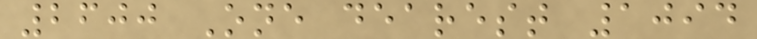2600 One dearest 1094
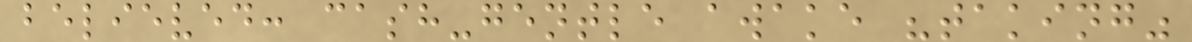believed: cash-gentle awake "taking"
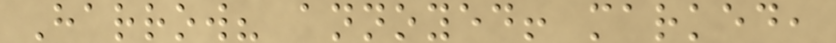Harrow? annoyed! marked,
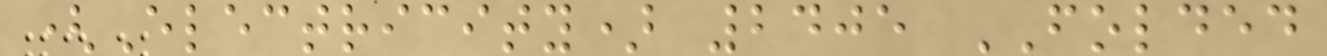(Electricity) 2405 FOLDED
